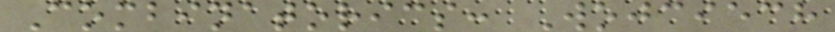Combinatorics: Wojciech
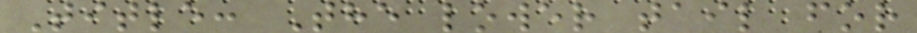Title: The lower tail for
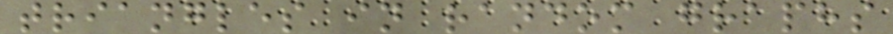triangles in random graphs
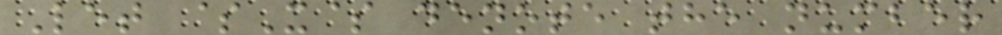Let $X$ denote the number
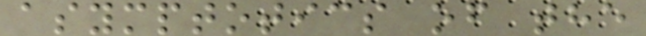asymptotics of the
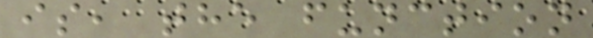is, the function
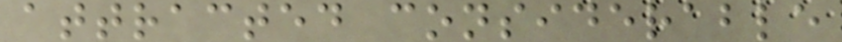attracted considerable
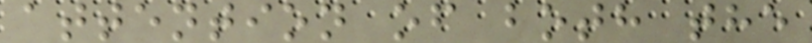attention of both the
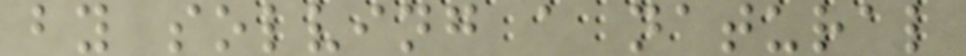by solving a natural
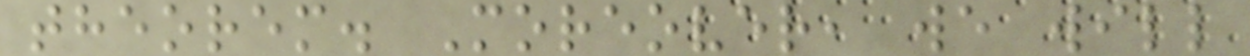theorem. Moreover, we will
